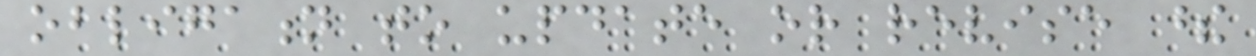obligation to update or revise these
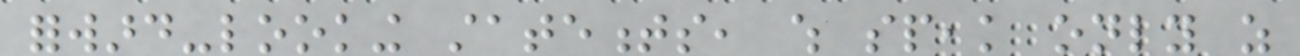forward-looking statements, which speak only as
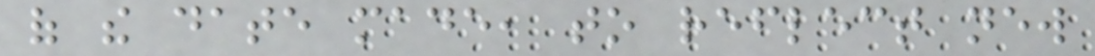of the date made, to reflect new
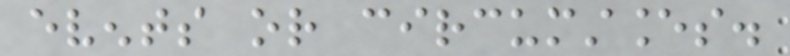events or circumstances.
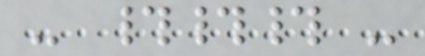- ### -
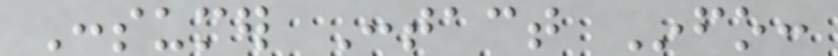Consumer Contact Info:
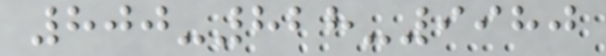800-828-9980
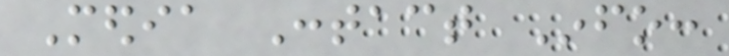Media Contact Info:
